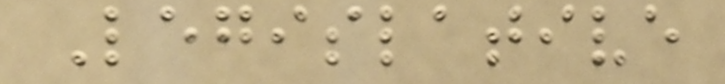Legislative
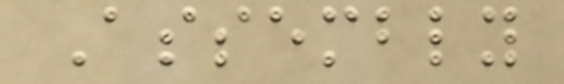Assembly
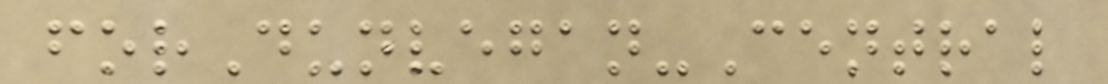forDunvegan-Central
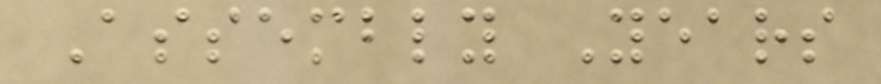Assembly Years
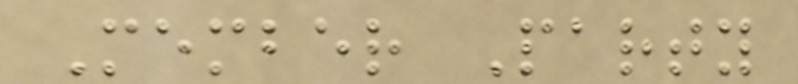Member Party
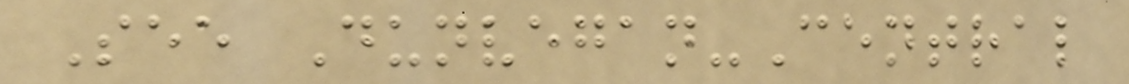See Dunvegan-Central
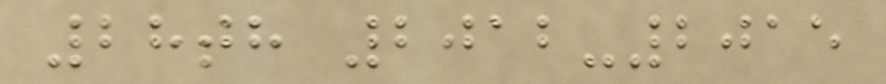28th 2012-2015
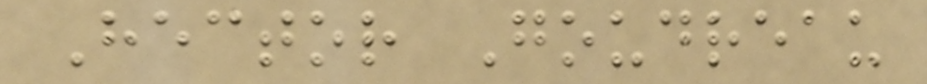Hector Goudreau
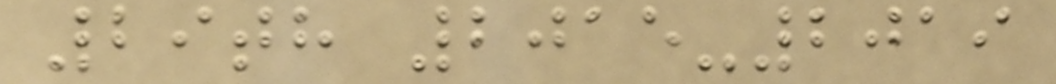29th 2015-2019
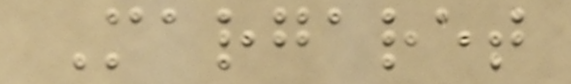Margaret
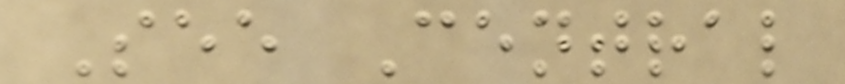See Central
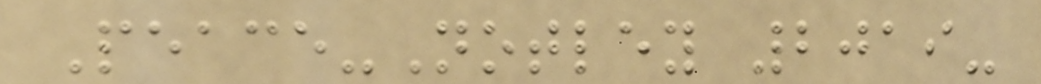Peace-Notley 2019-
